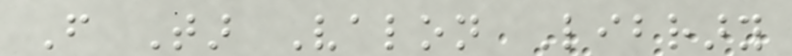From Tar Valon Library
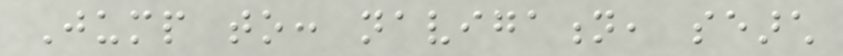Jump to: navigation, search
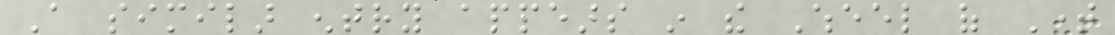A similar entry appears in the Wheel of Time
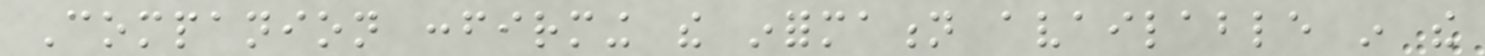Companion confirming the information available in the
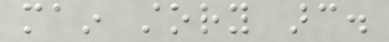main story arc.
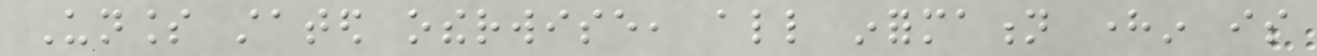Unless stated otherwise, all information herein is
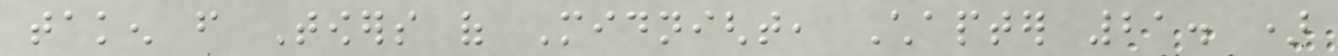taken from Towers of Midnight, Chapter 21. )
